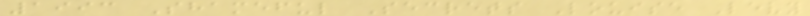1993 Shameful Secrets Louise Levy
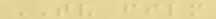TV film
